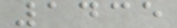1435
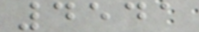4541
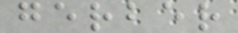gerber
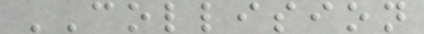COLLISION
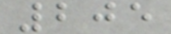205
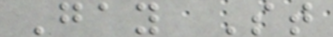Gay St
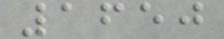1650
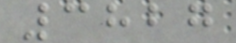3827
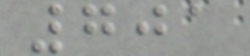701
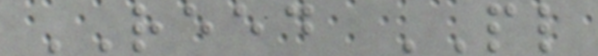REED PL
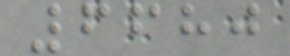6680
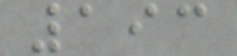193
